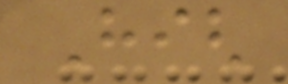High
